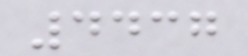4437
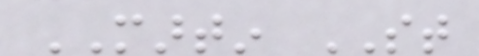MARTIN ST
